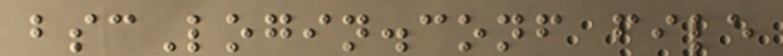bscLogin.conf file
